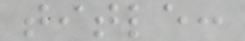title:
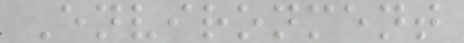Environment
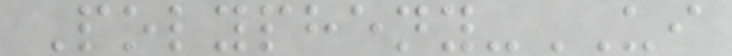Polypheny-UI
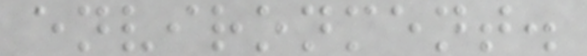environment.
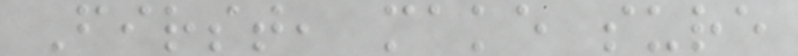First, make sure
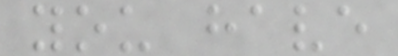you have
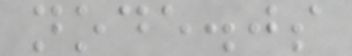node.js
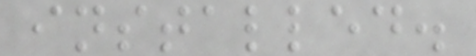installed.
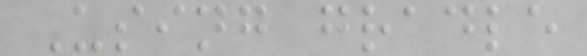Using gradle
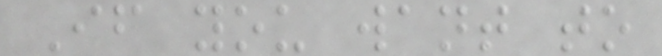If you want to
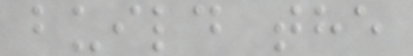build the
